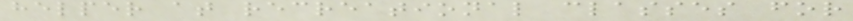helper at recreational classes for
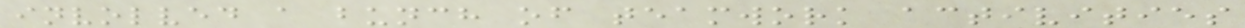involved a bunch of teamwork activities
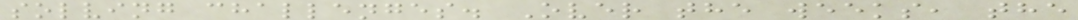solving challenges. Over the weeks, the
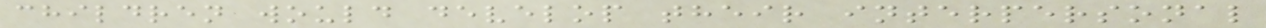children would develop their interpersonal
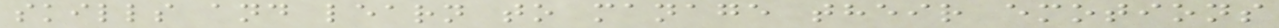skills and learn to manage their emotions
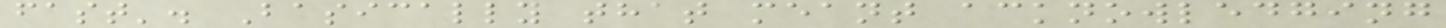fast'. Basically that meant acknowledging
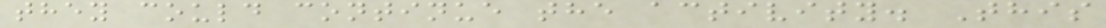they could continue the activity. This
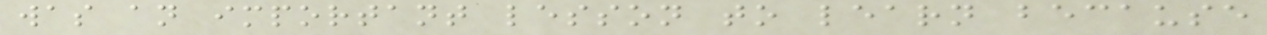was an important lesson to learn because
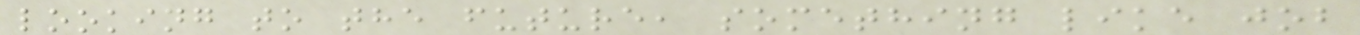looking to the future, something like job
